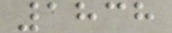1838
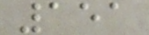151
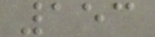153
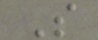S
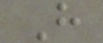H
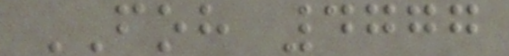FOH 4777
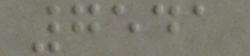7541
